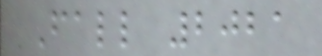Fall 2021
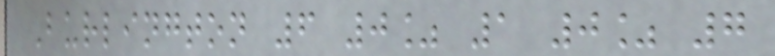Burlington 6 0% 1 0% 7
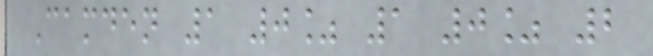Camden 1 0% 1 0% 2
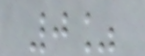0%
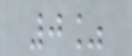0%
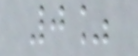0%
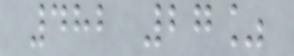482 27%
